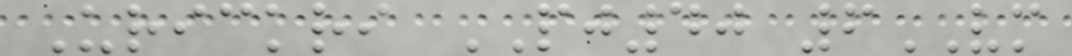Urickri PJ40 6VM
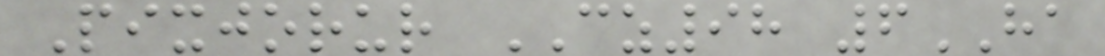Pixjorur CZ98 6HA
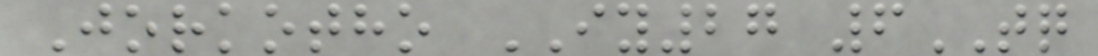Jorkotho IY27 6TQ
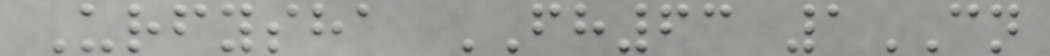Urfysha FH63 1CN
